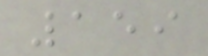159
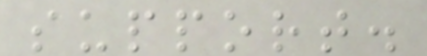support.
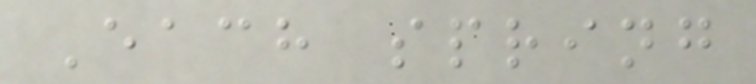Each spring
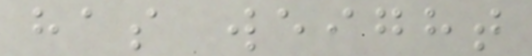has weight
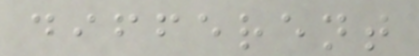different
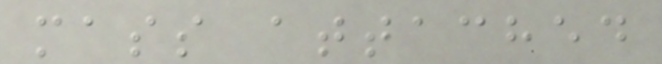mass attached
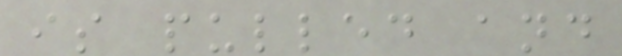is pulled and
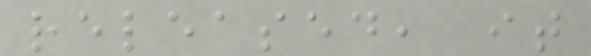released, it
